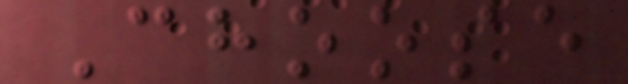Choose
